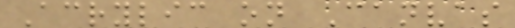Acrylic on Canvas
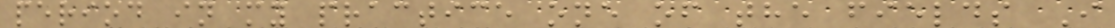period in my practice one of the fields I
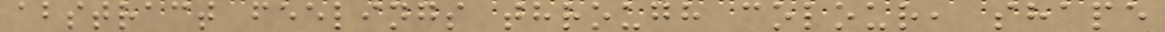abstract feelings through colour, shape
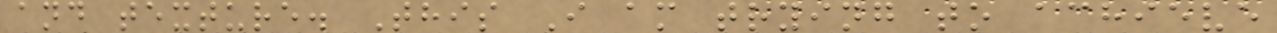and texture. This I am trying to achieve
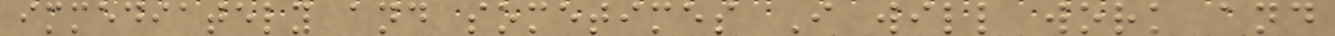immediately and sometimes I will work and
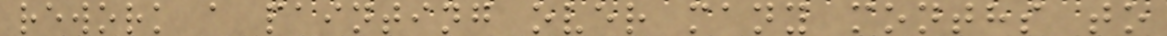rework a painting over many months to
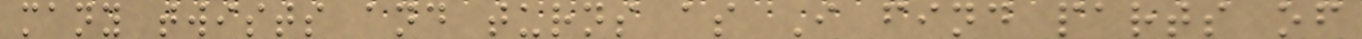many twists and turns as I find parts of
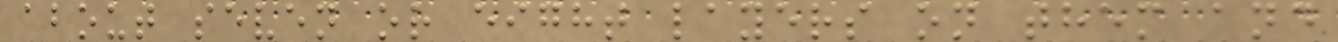about seven or eight layers on them and
